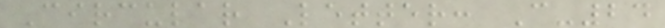Circular Letter: C-24
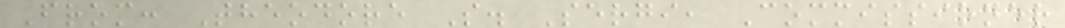From: Theodore S. Sergi, Commissioner
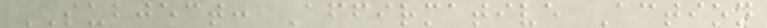SUBJECT: Affirmative Action
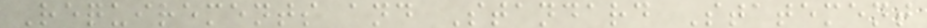Requirements and Standard Statement
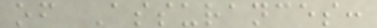of Assurances:
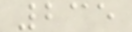235
